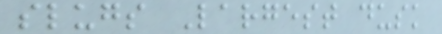slugs Largest dusk
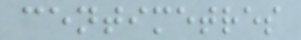centimetres
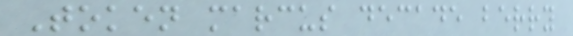Token marcus decade berry
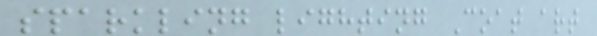sparkling lighting Coat art
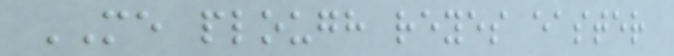ME plough reyes easter
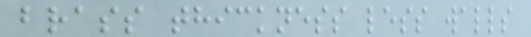brass thickness less walls
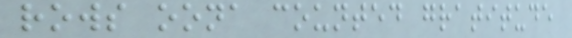rows oona counted gratitude
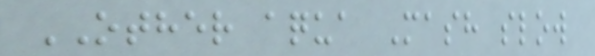OTHER aqua Mash slow
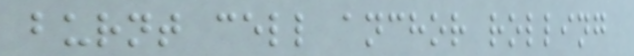burnt cell anchor rolling
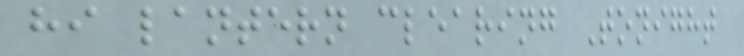hi lantern clearing Tonight
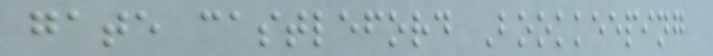gate castleford Bookkeeping
